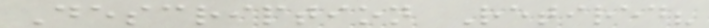Description Retired?
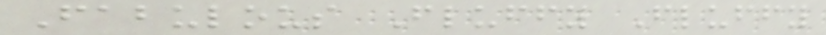Fabulous Fluffy Fluffy
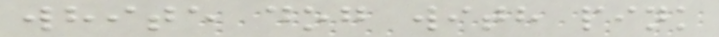white dog with pink
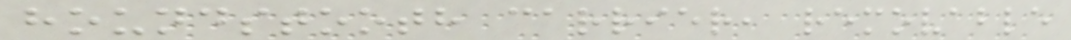houndstooth carrier, removable
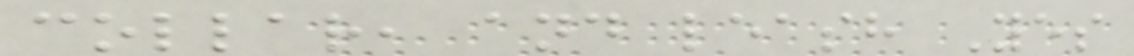collar, and leash Yes
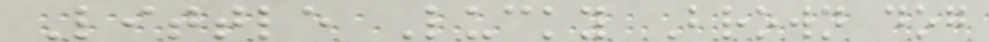Little Lucky Brown dog
